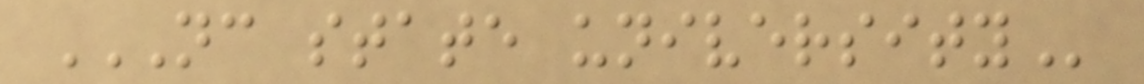NC STATE UNIVERSITY
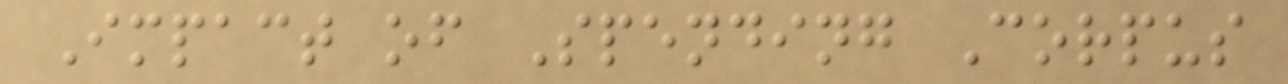Impact of Spending Corpus
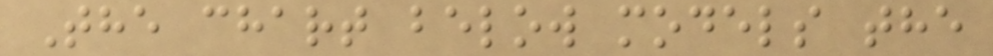The chart below models the
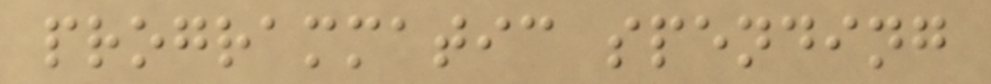programmatic spending
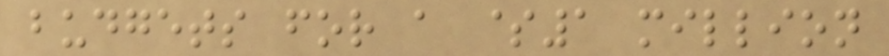budgets for a $1 million
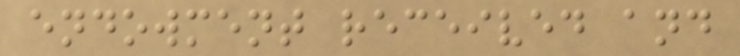endowment received and
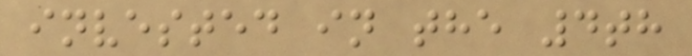invested in the 4th
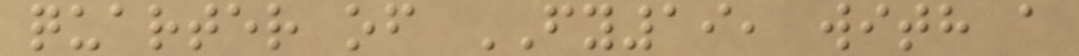quarter of FY19, with a
